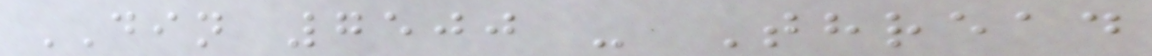DIN 7500 - Thread
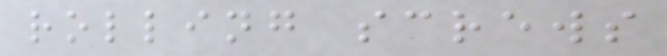rolling screws
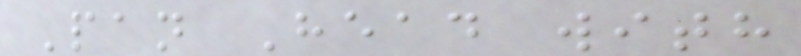Pan Head with
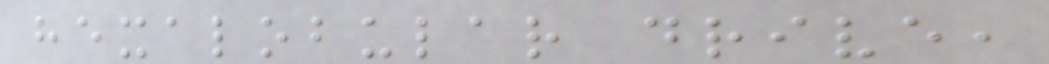hexalobular drive,
